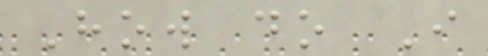How do I
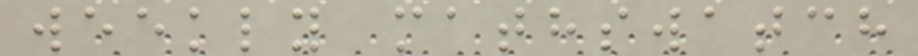weekly mathswatch
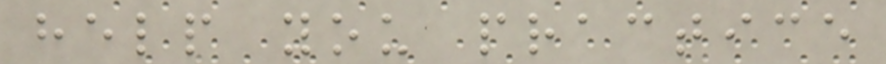help you practice
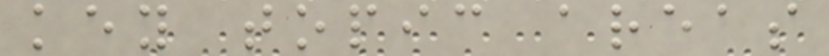key topic areas
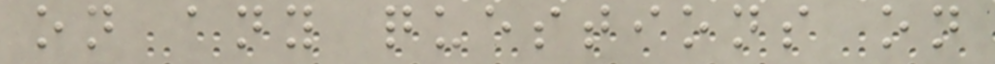on any questions on
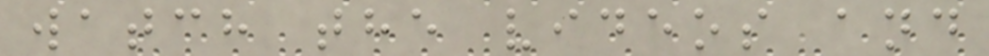watch the videos and
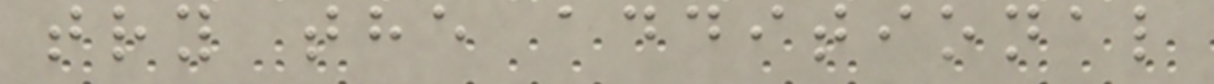try the additional
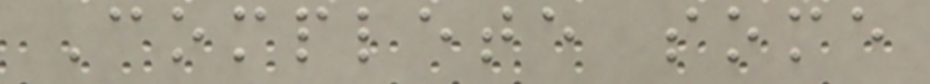Complete some
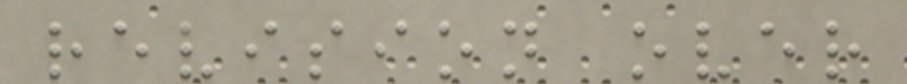revision over
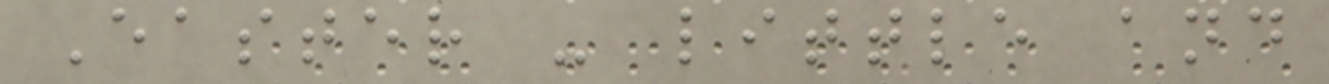Easter - little and
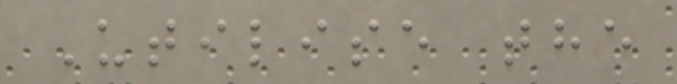Utilise the
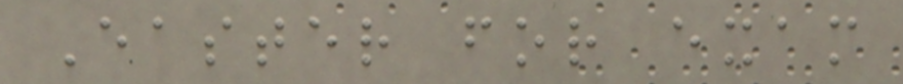Easter for exam
